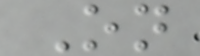On
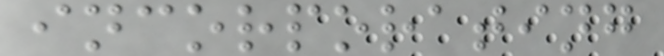incorporating
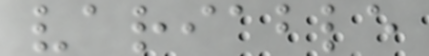variable
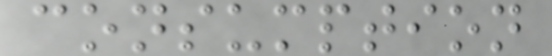consumption
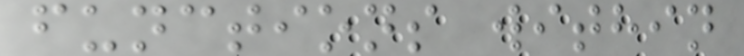functions within
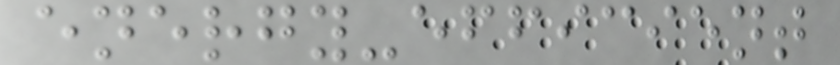energy-efficient
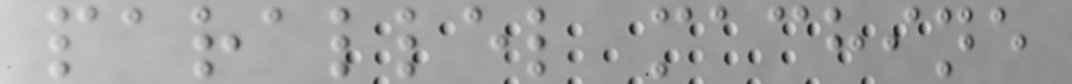parallel machine
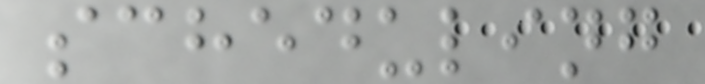scheduling
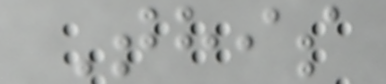This
